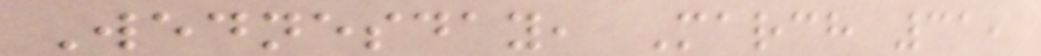Wednesday, March 31,
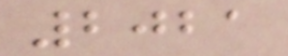2021
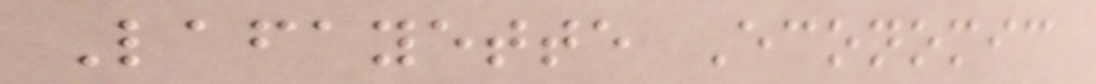Lafayette Economic
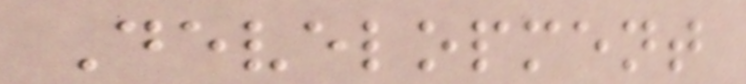Development
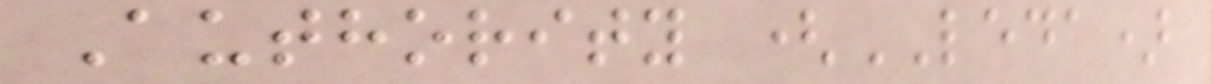Authority (LEDA)
